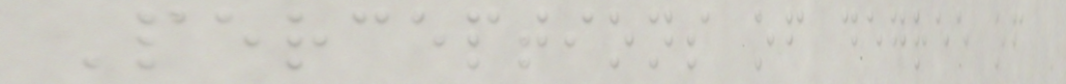Perceptions of degree of
